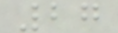27
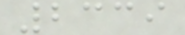2339
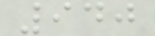940
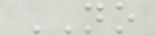NO
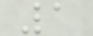1
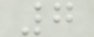7
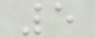5
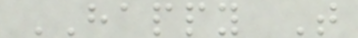HAPPY T
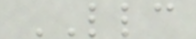LLC
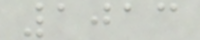1013
